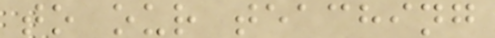to our teaching
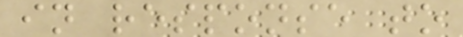in response to
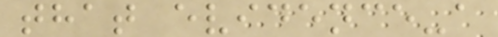that evidence-a
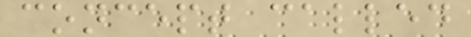concept called
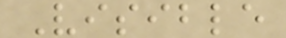Visible
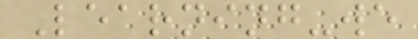Learning-we
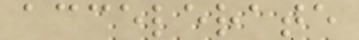accelerate
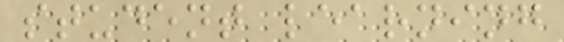student learning
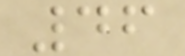46
